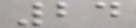24
